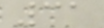31
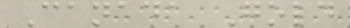Canada Gold
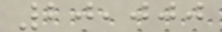20,000
